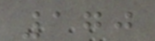170
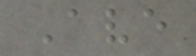Ave
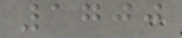1700
